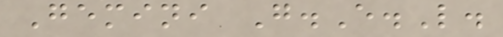Gemini G.E.L.
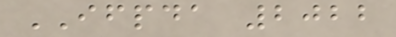IFPDA 2022
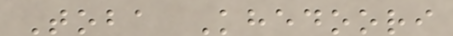Toba Khedoori
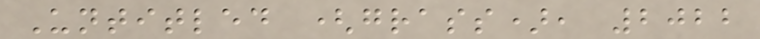Untitled (grass), 2022
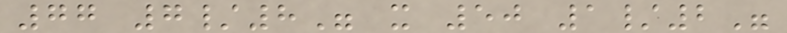77 7/8" x 50 1/2"
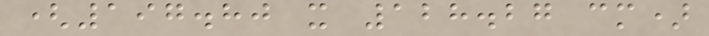(197.80 x 128.27 cm)
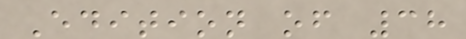Edition of 38
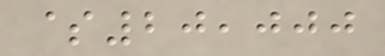$20,000
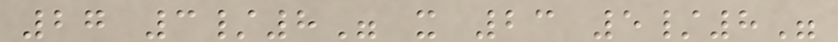27 3/8" x 23 5/8"
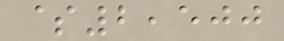$2,500
